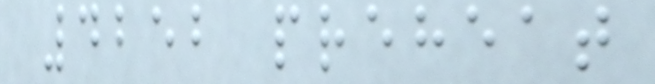4252 preheat
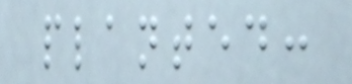planted:
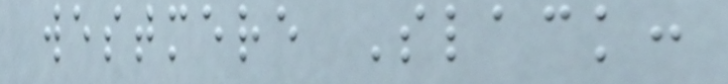westmere Slack:
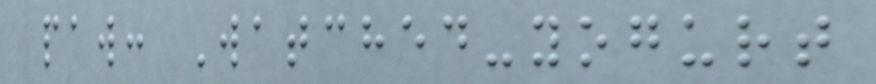paw: Watched-yogurt
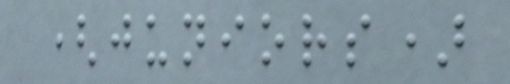(juniors)
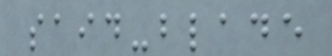said-blade
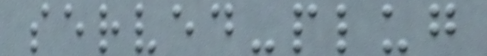served-plug
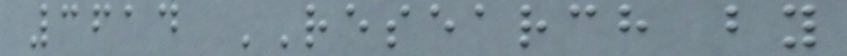3614 RESEARCH by
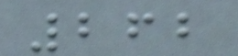262
